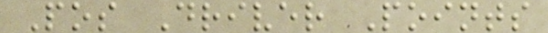Pos Driver Points
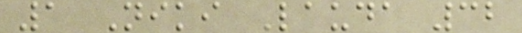1 Niki Lauda 32
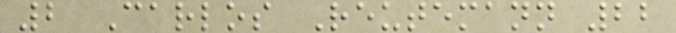2 Carlos Reutemann 22
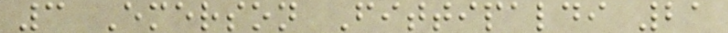3 Emerson Fittipaldi 21
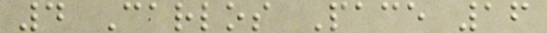4 Carlos Pace 16
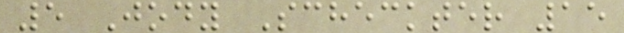5 Jody Scheckter 15
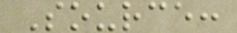Source:
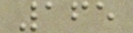165
